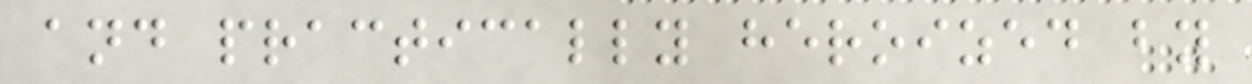and practically heroized by
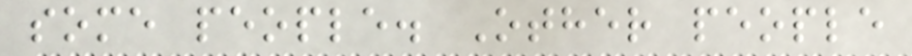some people. Other people
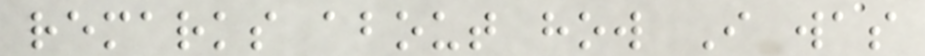remarks about how I was
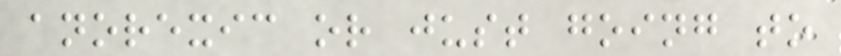anorexic or just going to
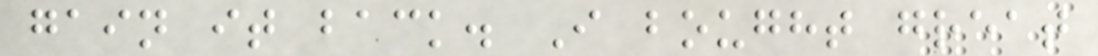gain it back. I bought great
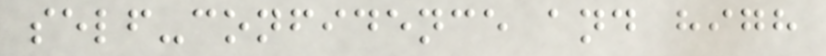self-confidence and high
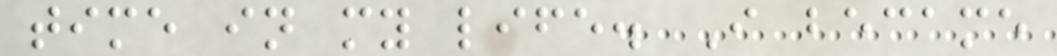time in my life. I became
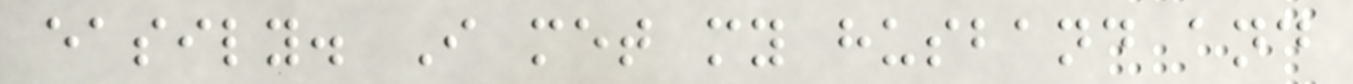easily. I met my husband and
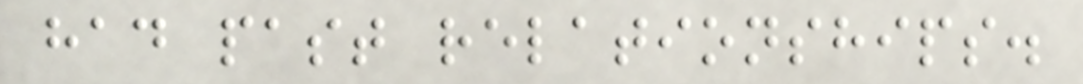had past relationships.
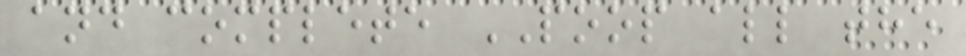and complete POOP all the
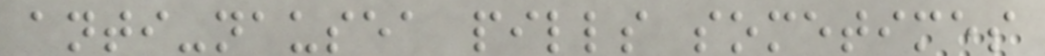anti-nausea pills sometimes
